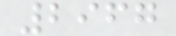2967
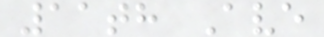11th Ave
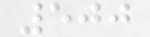500
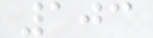103
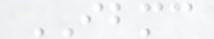IBMC
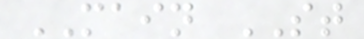MAIN ST
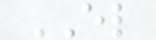EL
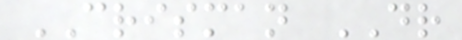CRISMAN DR
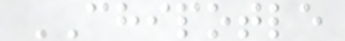CHIPOTLE
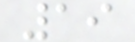19
